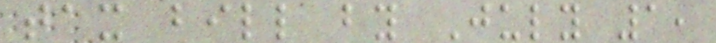tax bill by July 1,
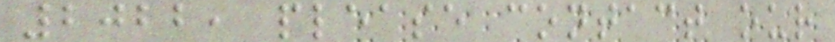2022, please contact our
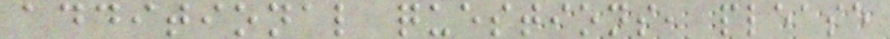additional questions, please
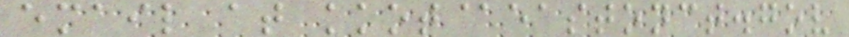email at kkot@eastonct.gov
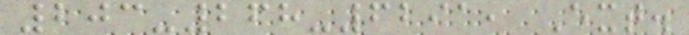203-268-6291, Ext.
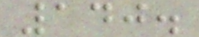140.
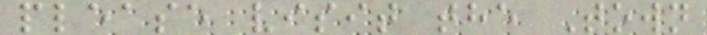please visit the Town
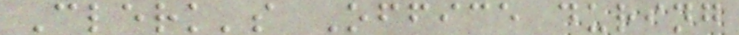Clerk's Office during
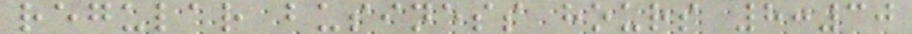regular business hours 8:30
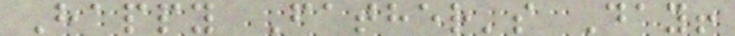Happy Father's Day!
